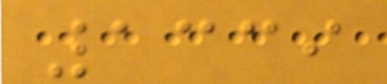1339
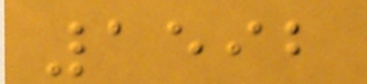1592
